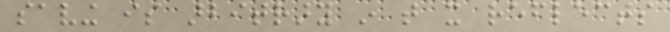saving is arbitrary in that it reflects
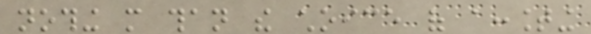nothing more than the choice of accounting
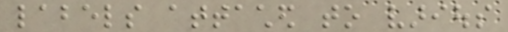labels attached to various
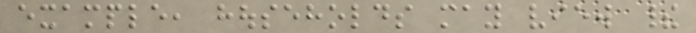example, households may view their
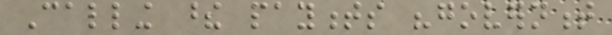Calling these payments "government
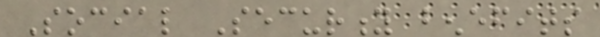Social Security benefits
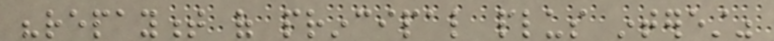"repayment of principal plus interest"
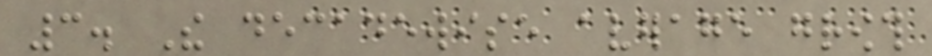3. The decadewise average growth
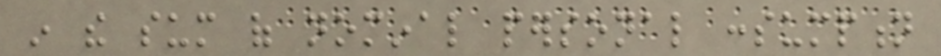in the sum of nominal personal consumption
